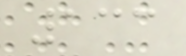133
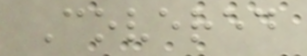Covered
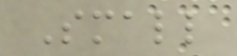Small
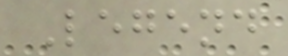Legend
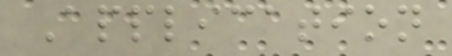Application
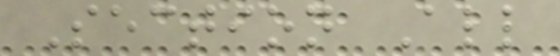Section All
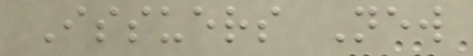Issuers New
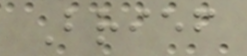Brief
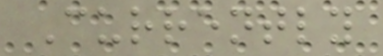Currently
